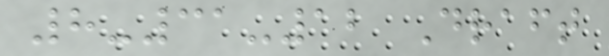8-31-12 Draft
